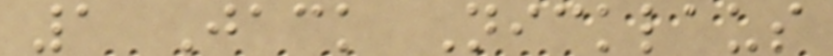1 Jack Nicklaus
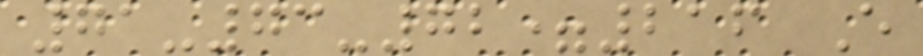71-73-72=216 E
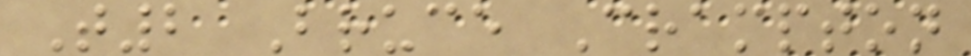T2 Bruce Crampton
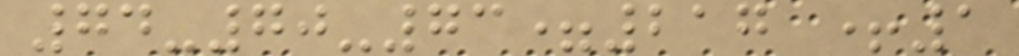74-70-73=217 +1
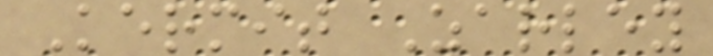Kermit Zarley
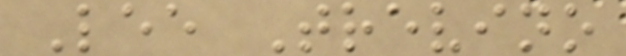Lee Trevino
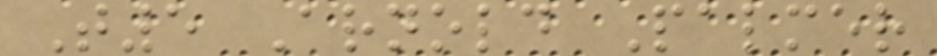T5 Arnold Palmer
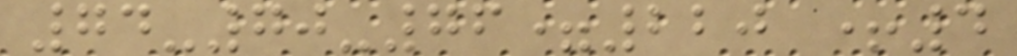74-70-76=220 +4
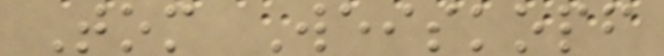Tom Weiskopf
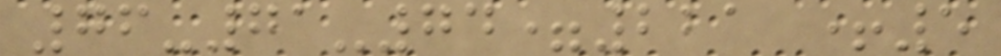76-71-74=221 +5
